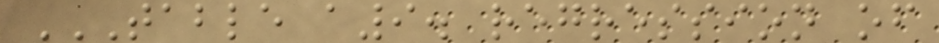TABLE A9. REGRESSION OF
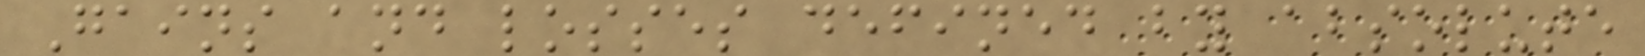Gains and losses defined by absolute
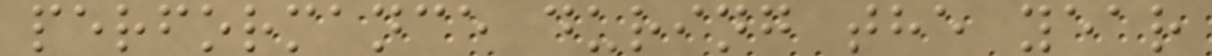performance during the year
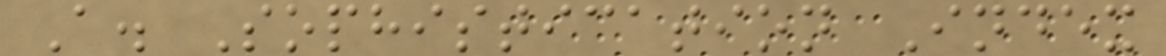A. Sophistication Index
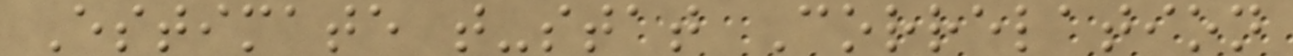Estimate t-stat Correlation
